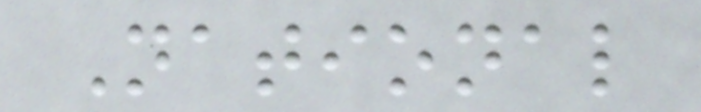National
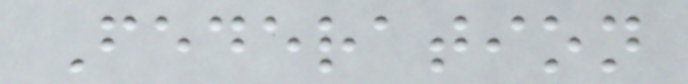Federation
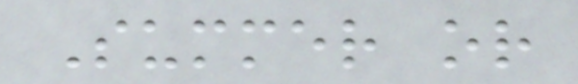Summer or
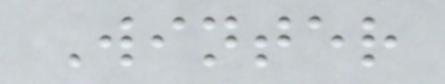Winter
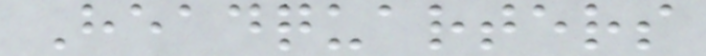Headquarters
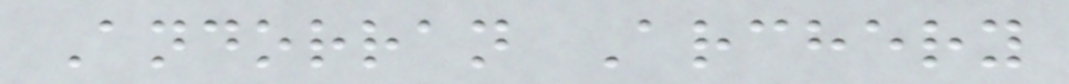Andorran Archery
